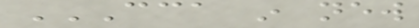CCA IN NEW
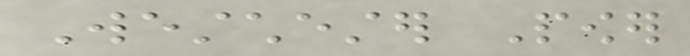Westchester Power
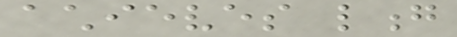achieves long
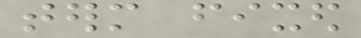term fixed
